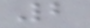2
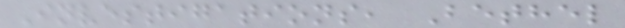Investigations, Bethel
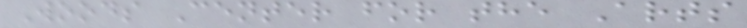Woods Center for the Arts
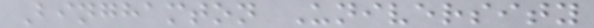Binghamton University
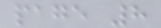page 8
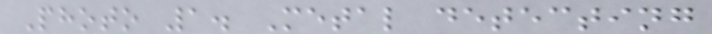Photo 1. Metal detecting
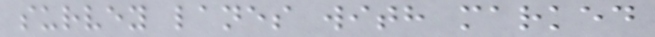survey lanes with marked
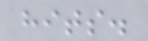hits.
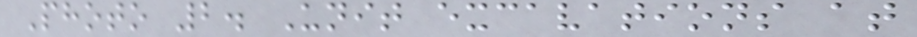Photo 2. Unit excavations at
